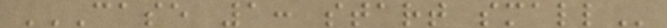CASE 1: START SMALL
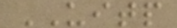UITP
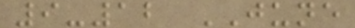9-12 JUNE
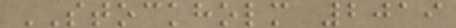STOCKHOLM 2019
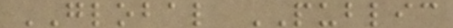GLOBAL PUBLIC
